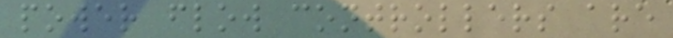power flow controllers are
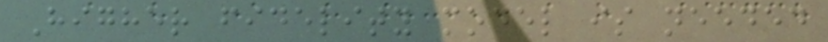Higher fidelity model is needed
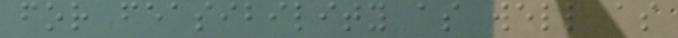for feasibility as well as
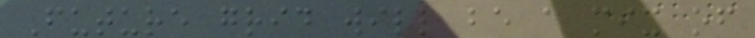Future grid will be a mix of
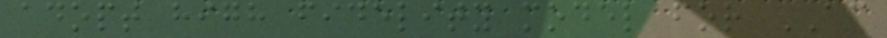adopt high fidelity model for AC
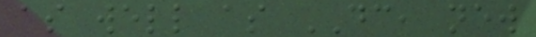as well as DC, new
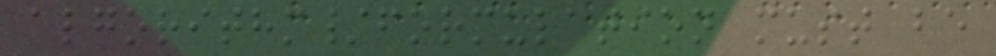algorithm/formulation must be
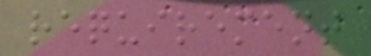requirement
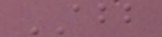ABB
